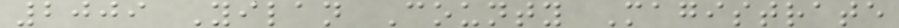2009 Yilan County Magistrate
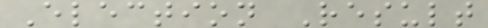Election Result
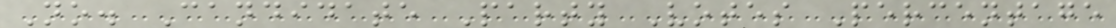No. Candidate Party Votes Percentage
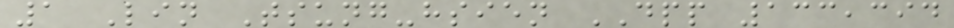1 Lin Tsung-hsien DPP 133,394
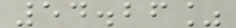54.26%
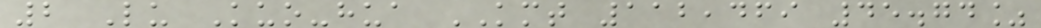2 Lu Kuo-hua KMT 112,469 45.74%
